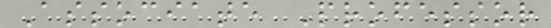Associate Professor
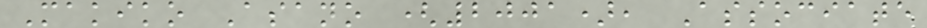Makiko Asano (2001), Associate
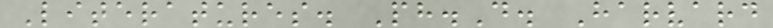Literatures. Ph.D. Harvard
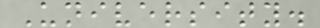University.
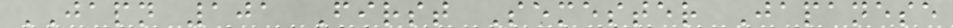JAPN 101 First Semester Japanese
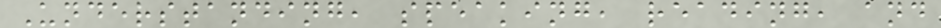Understanding, speaking, reading, and
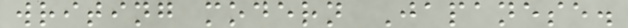writing modern Japanese.
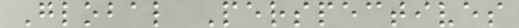Global Perspectives
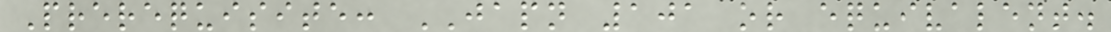Prerequisite: JAPN 101 or equivalent.
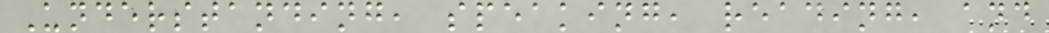Understanding, speaking, reading, and
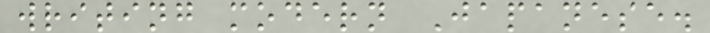writing modern Japanese.
